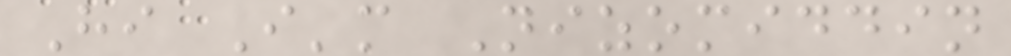Hi I'm Nizomiddin
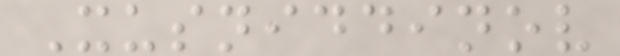Xusniddinov
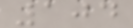104
